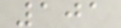101
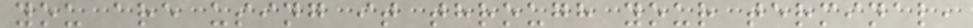you are using it through your terminal,
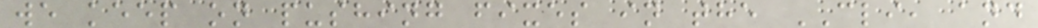we keep on pushing fixes in the CLI, and
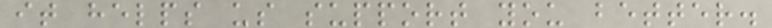it helps us support you better.
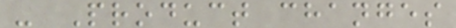- Product changes
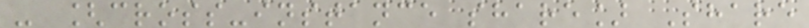- [cross-instance share] Share
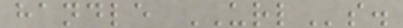handle URLs.
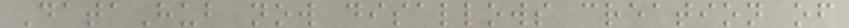DataHub now disallows creation of
